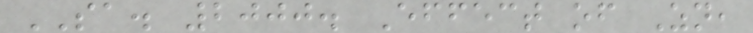SA. 2000. Effect of Zn,
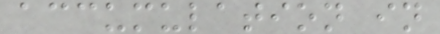accumulation in
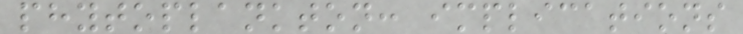phytoplankton: implications
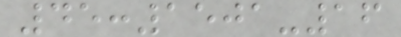45:1501-16
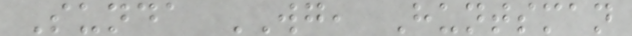Sunda WG, Huntsman
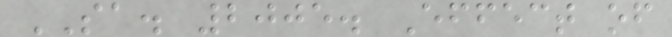SA. 2005. Effect of
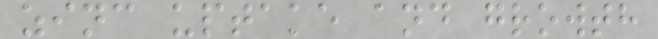zinc uptake and growth
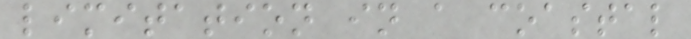limitation in a coastal
